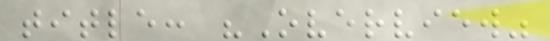title: "Overview"
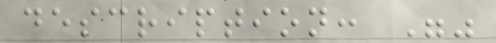description: ""
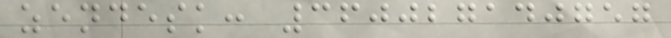zendesk: 360027140757
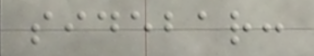sidebar:
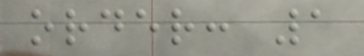order: 1
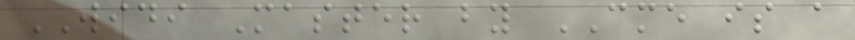WIDI Master by CME is a
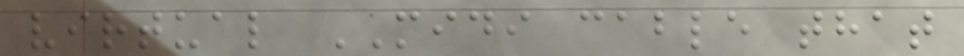virtual MIDI cable that
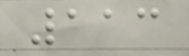113
